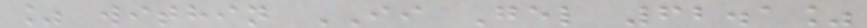% within II Gel 62.1%
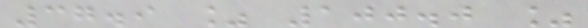37.9 % 100.0 %
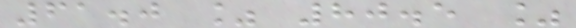61.0 % 80.5 %
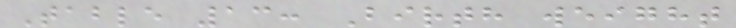Table 13: Birth weight
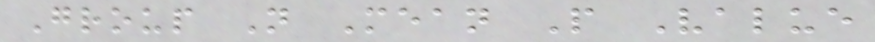Group N Mean P Value
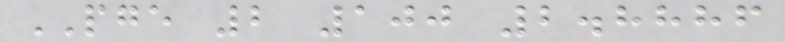PGE 2 100 2.8886
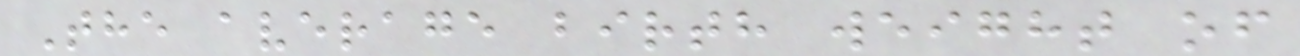The average birth weight of
